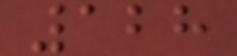128
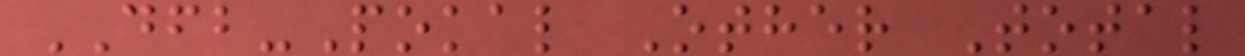DFB-Pokal Other Total
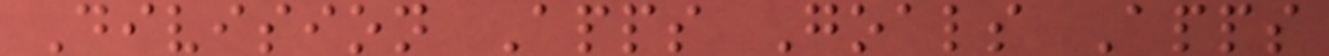Division Apps Goals Apps
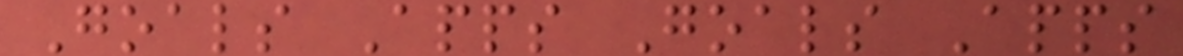Goals Apps Goals Apps
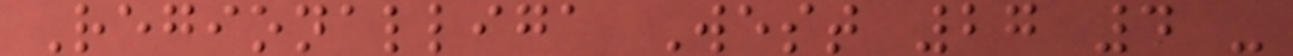Regionalliga West 27 4 -
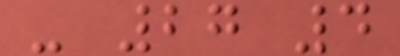- 27 4
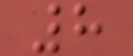8
